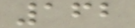162
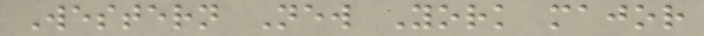Western New York major
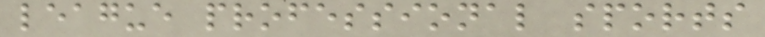league professional sports
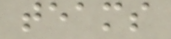teams
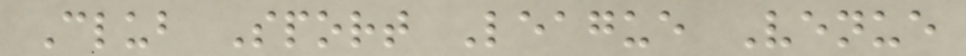Club Sport League Venue
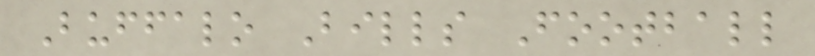Buffalo Bills Football
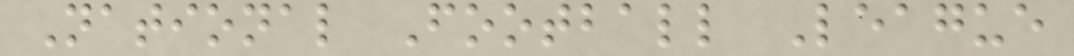National Football League
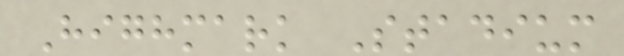Highmark Stadium
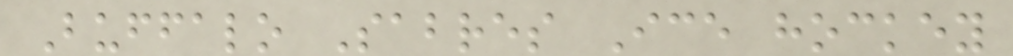Buffalo Sabres Ice hockey
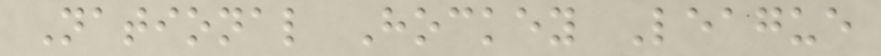National Hockey League
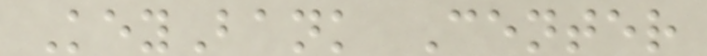KeyBank Center
